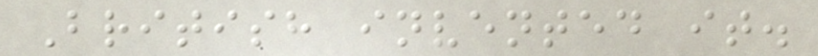British invented it.
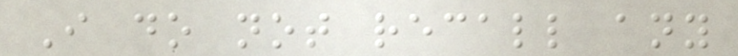I do not recall any
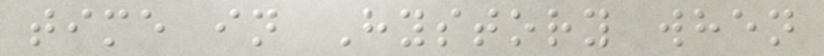time in Hystory when
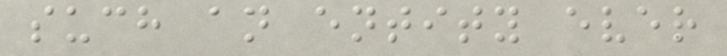such an entity ever
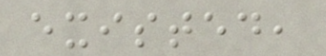existed,
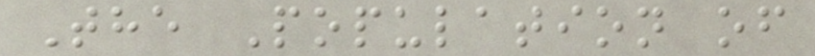The Population of
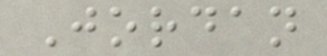Jordan
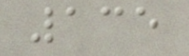135
